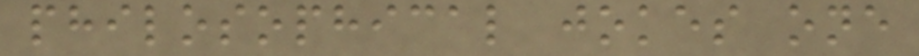philosophical jokes one
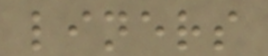liners
